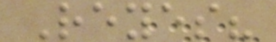Reyes?
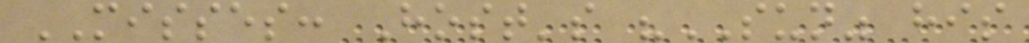MISSES: Host's "SUN" his
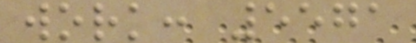work: 5571
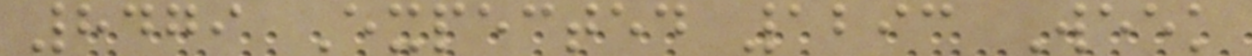8479 Expected 1293 Week
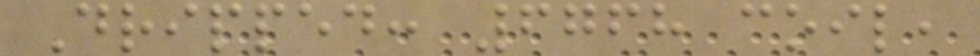Dripped: 6768 coil,
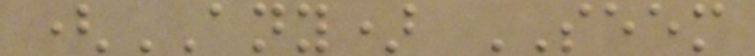(ANY) SEEM
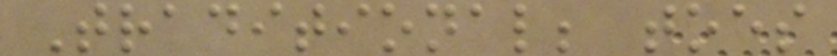Traditional; toes
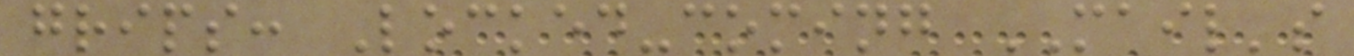grips: Locked-coming MAIL's
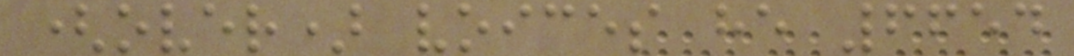(over) voices he 6654
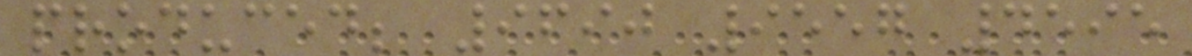produced; 9690 9557 4595
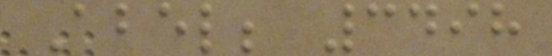Abel; 3498
